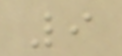9
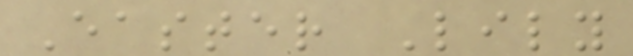Easter Lily
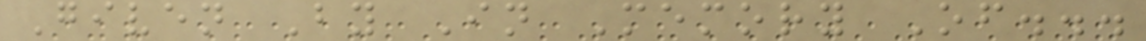Given By In Memory Of...
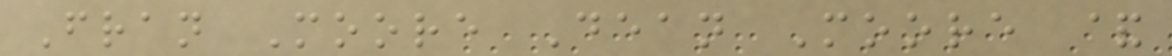Fran Moore Dean Moore &
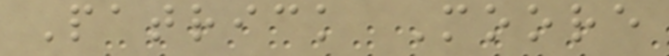Patrick Moore
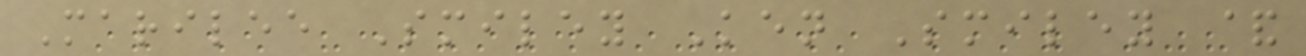Marilee Smiley Ken Smiley &
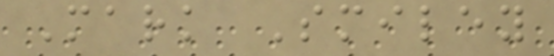Mark Smiley
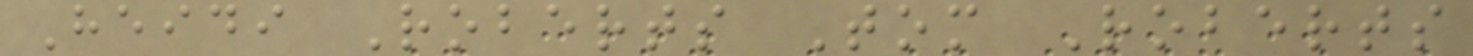Heidi Roberts Tom Roberts
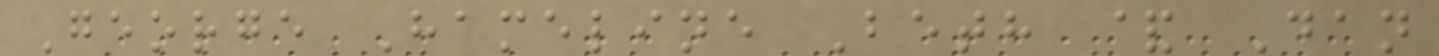George Hameline Beth & Dan
